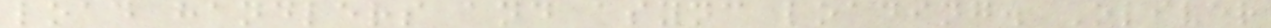load handlers and async loading. Oliver
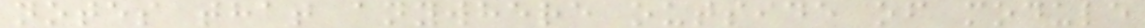notes that anywhere outside of module
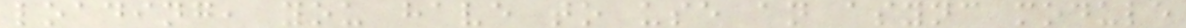loading, you have to use an async module
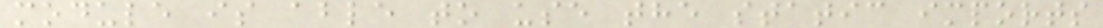module is able to use the static imports
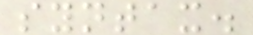syntax.
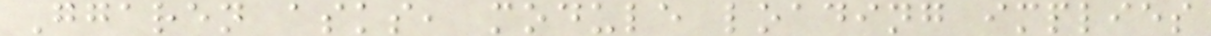Ggaren asks, module loading implies
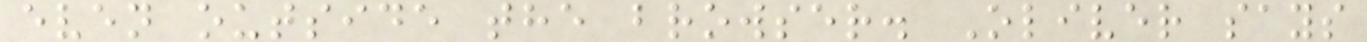even outside the browser. Oliver says
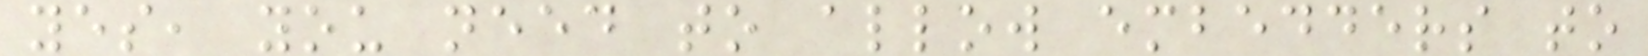yes, you need to allow embedders to
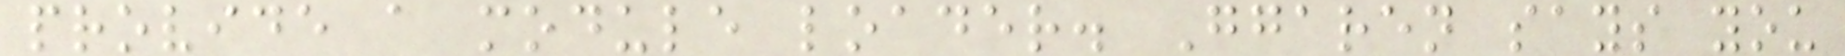provide a module loader. Ggaren says you
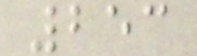253
